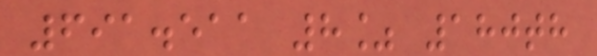691.511 8% 180th
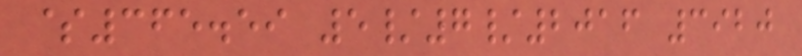$365.59 5/7/2016 3920
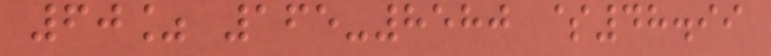60% 165-8580 $48.99
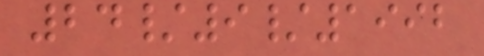24/9/1992
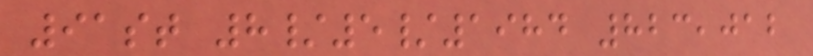91st 8/5/1984 823,012
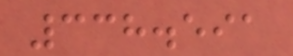338.591
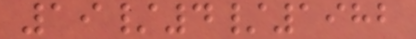19/4/1982
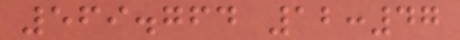569.764 12:47
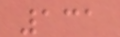131
